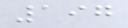197
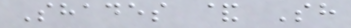Shades & Sh
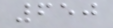650
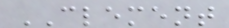CLEMENT
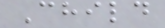Child
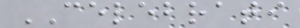CELEBRATI
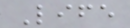Life
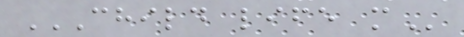CHILD LIFE M
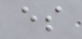es
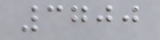3700
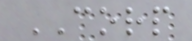CORP
